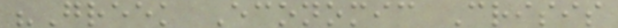"Greek Economic Crisis
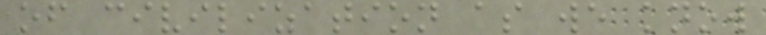of civilization as we know
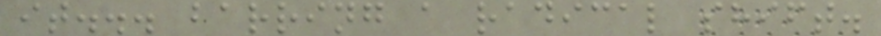it... barring a radical shift.
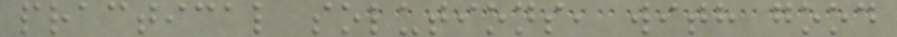practical solutions, with good
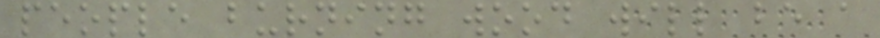people burning wood will be a
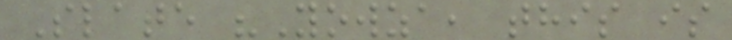Slate "Yowza, this is
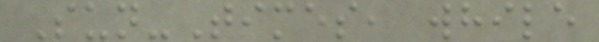Sun-Times, while
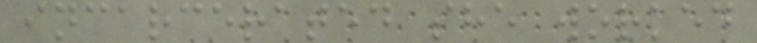incarcerated she worked
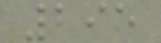295
